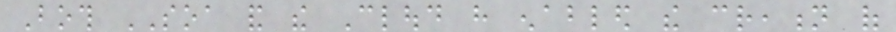Both SOA and the Cloud have enabled the creation of
